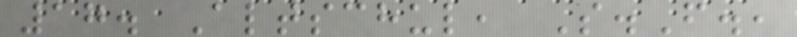17. Altschul, S.F.,
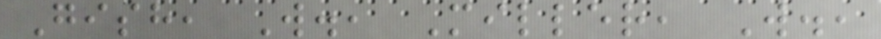Gish, W., Miller, W.,
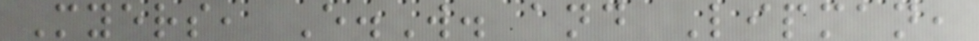Myers, E.W. and Lipman,
